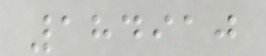184910
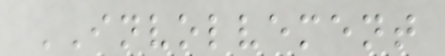INVOLVEMENT
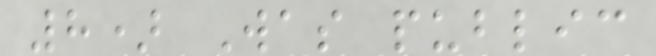8) Was public
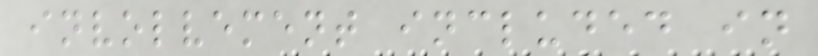involvement included in
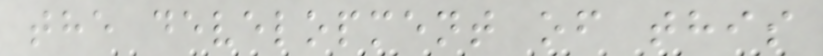the development of this
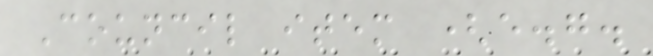Council item (e.g.
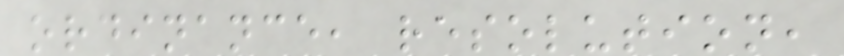ordinance, resolution,
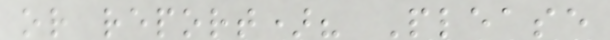or report)? Please
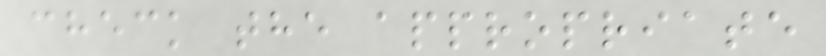check the appropriate
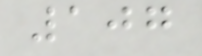107
